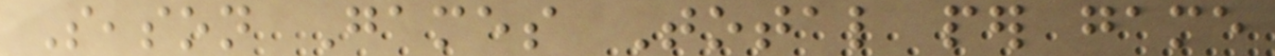Season Games Total per game
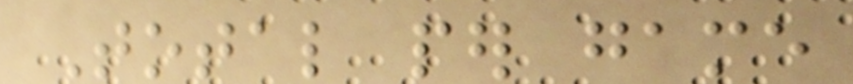Total per game
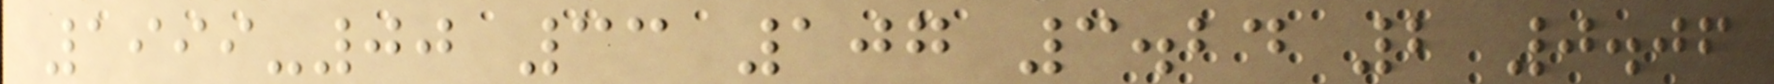1999-00 33 107 3.24 2 0.06
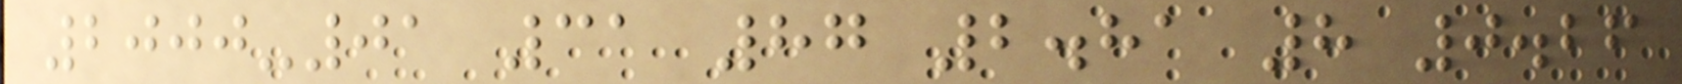2000-01 31 87 2.81 8 0.26
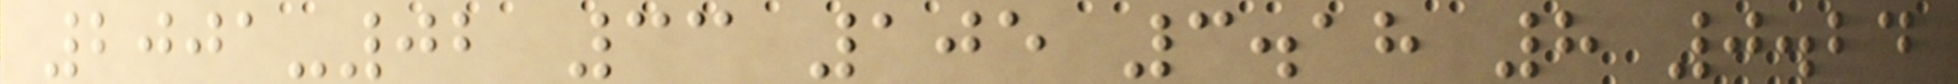2001-02 33 105 3.18 8 0.24
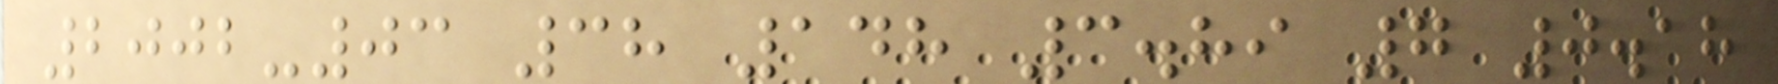2002-03 38 148 3.89 7 0.18
